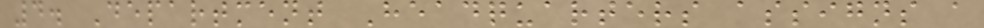4. Department Headquarters assigns a
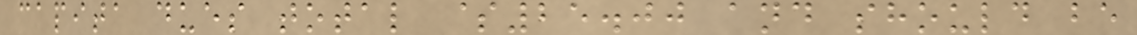capita dues total $25.00 and should be
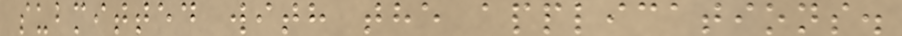submitted with the applications.
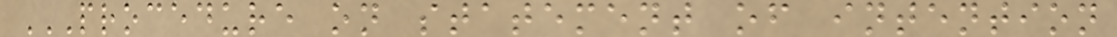PROCEDURE ON STATEMENT OF INTENTION
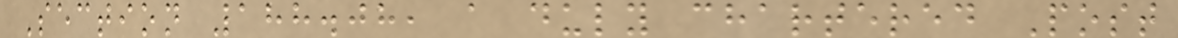Section 188.08, a duly chartered Post
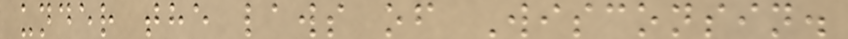under the laws of Wisconsin.
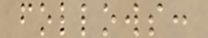follows:
